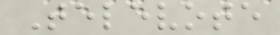Televote
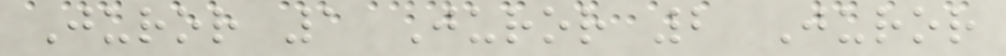Juror 1 Juror 2 Juror
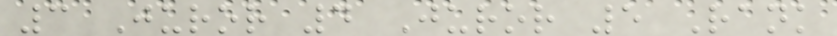3 Juror 4 Juror 5 Rank
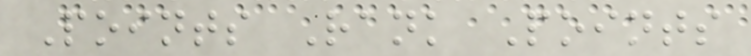Points Rank Points
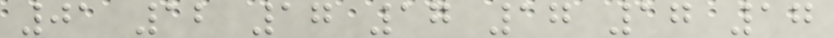01 12 17 17 17 17 17
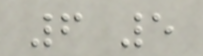6 5
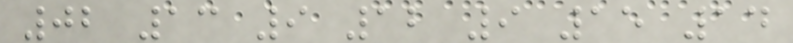02 13 9 12 9 15 14
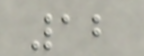12
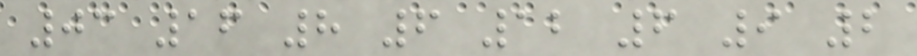03 16 8 6 12 6 9 2
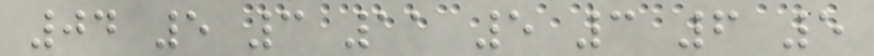04 5 3 11 5 3 6 5
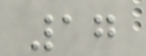17
